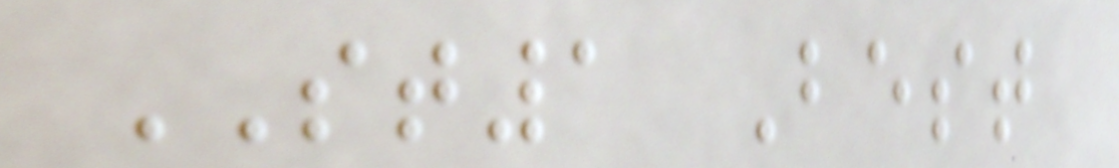ST1 Best
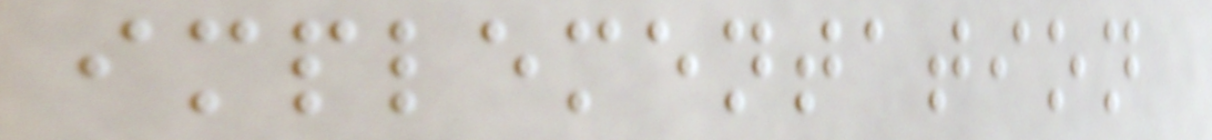implementation
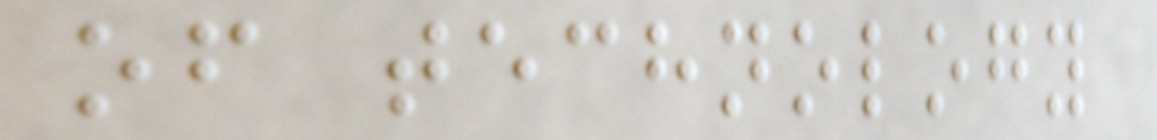of technology
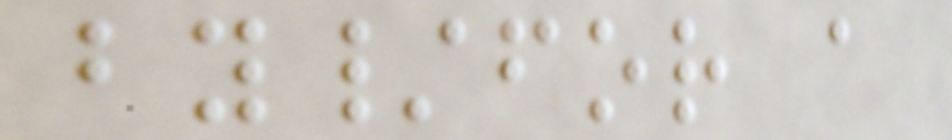by/for a
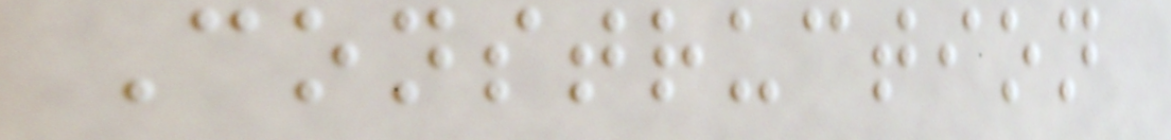Construction
